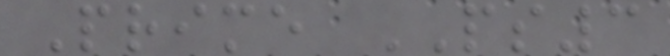Prime PS3
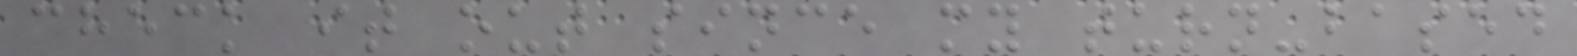check it out since my turn-based
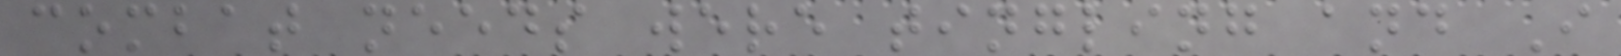combat needs were tingling and I
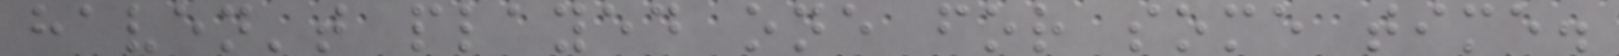haven't played one for some time.
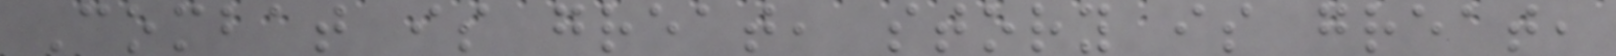Combat is great, story is great,
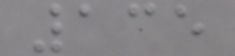135
